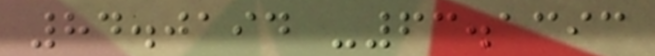84.0194 -63.1393
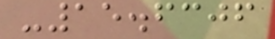-15.6306
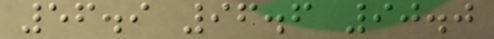56.9 96.6 90.0
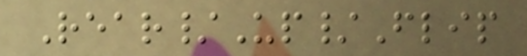Rear/Up/Flip
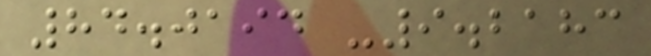84.0194 -9.2183
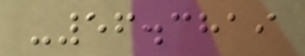-56.3819
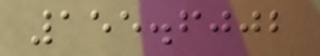155.6002
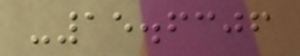-15.6306
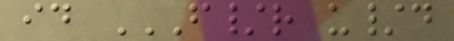id F/R U/D
